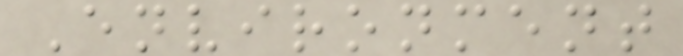Environment
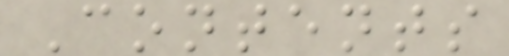Contents
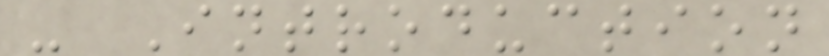- Introduction
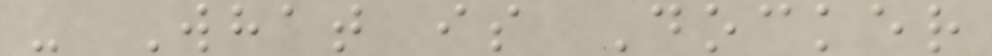- What is Docker
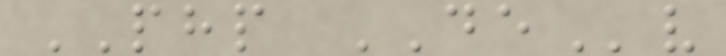PHP DEv
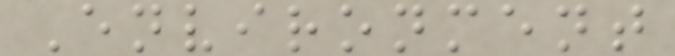Environment
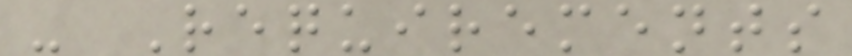- Requirements
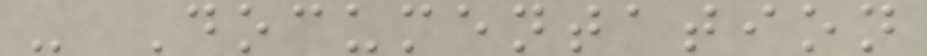- Documentation
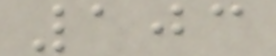103
